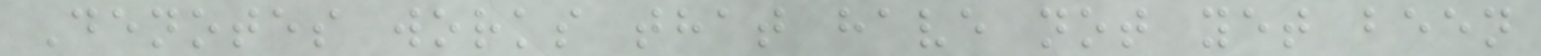Denotes works that have not yet been
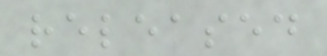released
